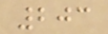203
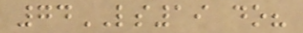74LS19 do?
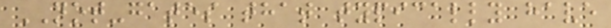NOT-gates that typically have
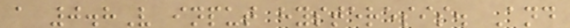a 0.8V input hysteresis. And
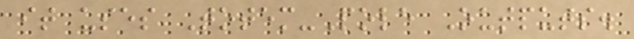it uses Totem-Pole Outputs.
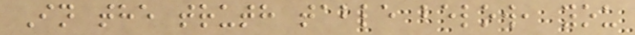In the truth table below, you
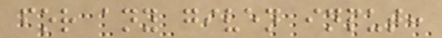for any given input:
